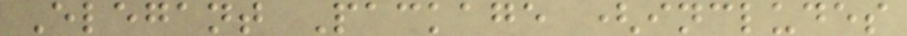Elegant Package (includes
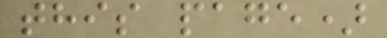this page)
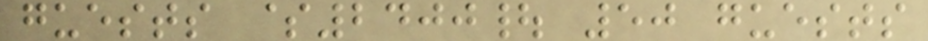guests $2400| 50 guests
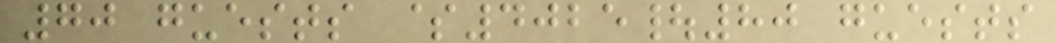70 guests $4025|80 guests
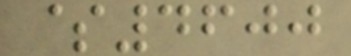$4600
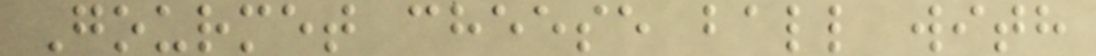Gourmet cheese ball with
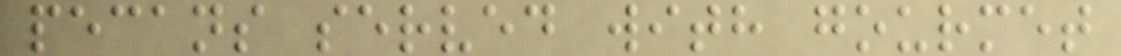pecans served with gourmet
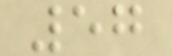57
